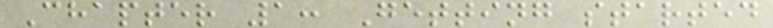Chapter 1: Getting started
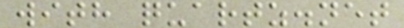with quartz.net
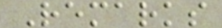Remarks
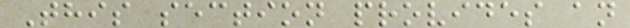This section provides an
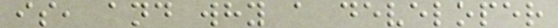is, and why a developer
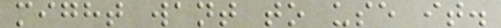might want to use it.
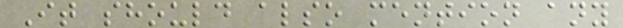It should also mention any
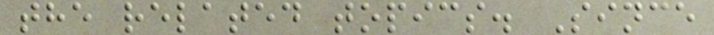the related topics. Since
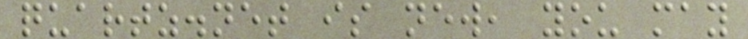quartz.net is new, you may
